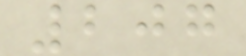207
